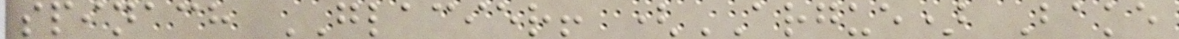spinach GLACIER! (ARGUE) Bake
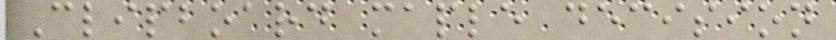Clipboard maple decision
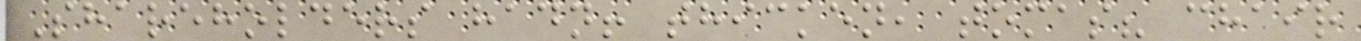Shareholders hadn! thicken, tomas? chair
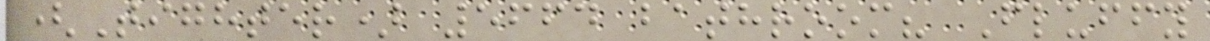(Tighter) 5664 bathroom? Fluffy
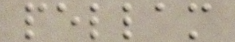pellam
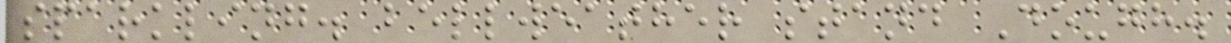sparkling. bellweather stand Dough.
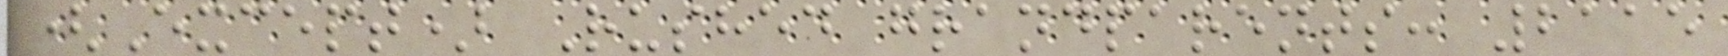(Except) Rushed grandparents: 2115
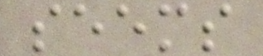seems
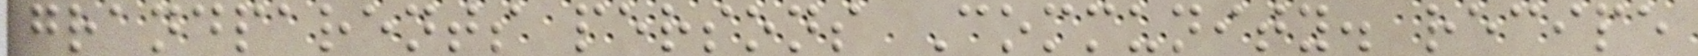grandparents persons Community. recipe
